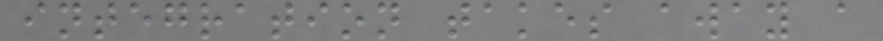integration takes away a
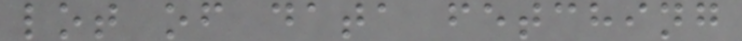lot of data fetching
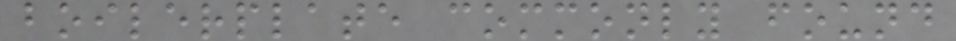boilerplate commonly found
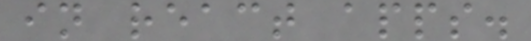in react apps.
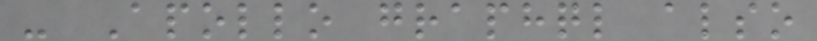- Apollo graphql also
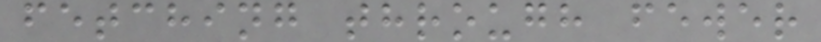fetching through fewer
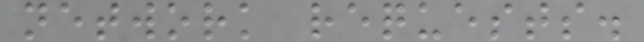network requests.
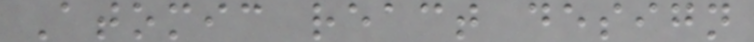Atomic react design
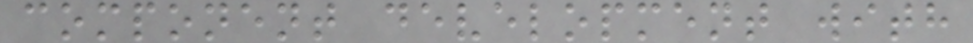component development with
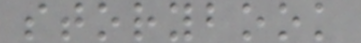storybook
